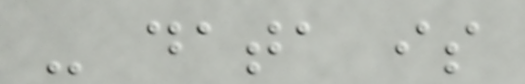- data is
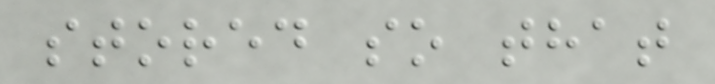stored so that
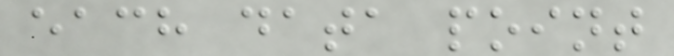each data point
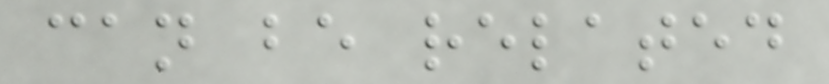can be related
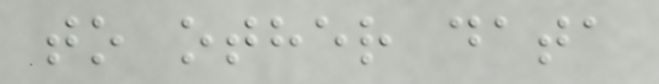to other data
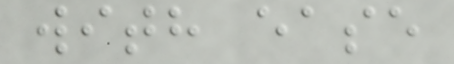with ease
